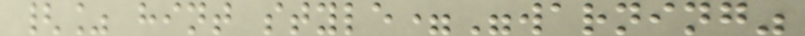{% hint style="warning"
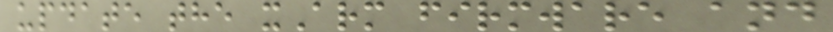update the xArm firmware and
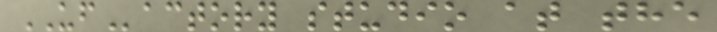UFactory studio at the
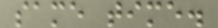same time.
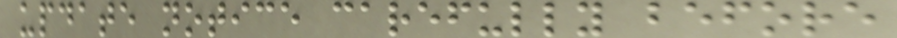update notice carefully before
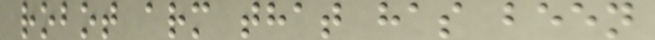robot arm that has been
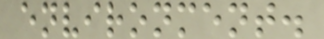environment.
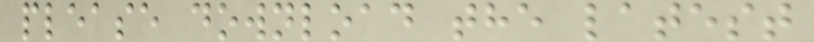please download the latest
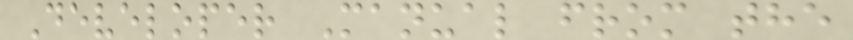Developer Manual from the
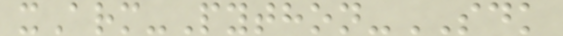xArm-Python-SDK
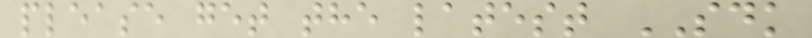please get the latest SDK
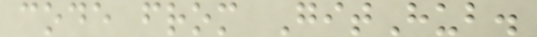code from GitHub.
